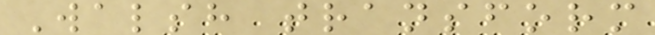Walsh transform
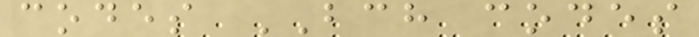codes BCH codes
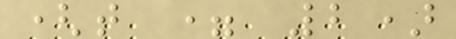(t = 2)
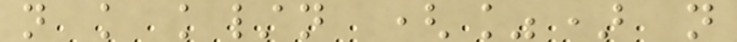n k k/n (%) n
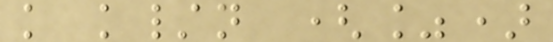k k/n (%)
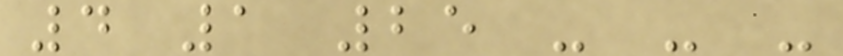4 1 25 - - -
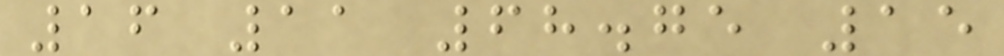16 11 68.75 15
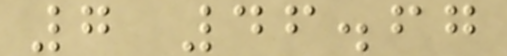7 46.67
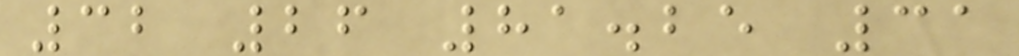32 26 81.25 31
